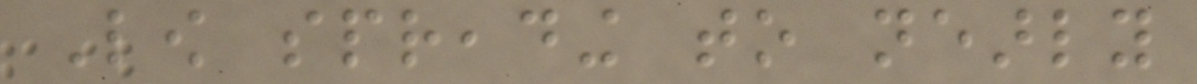Low spreading to nearly
